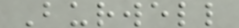Burwell
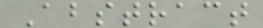Abstract
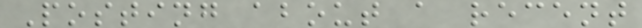Posting about a recent
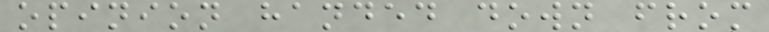opinion handed down from
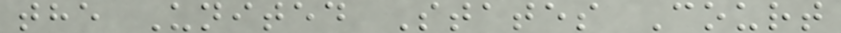the United States Court
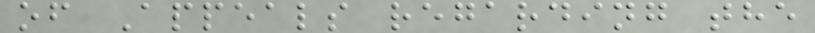of Appeals regarding the
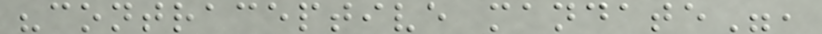"contraceptive mandate",
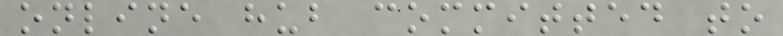online hub committed to
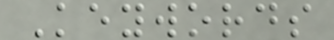Keywords
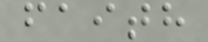faith
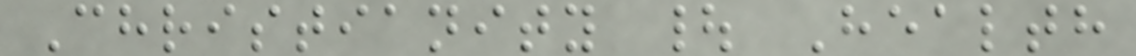Christianity | Health
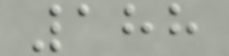188
